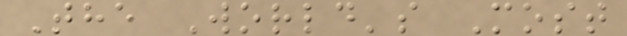The World's Most
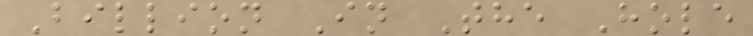Billion In The Hole
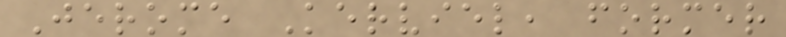Jerome Kerviel, former
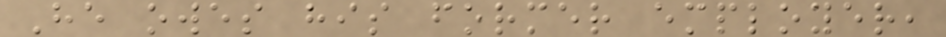He owes his former employer,
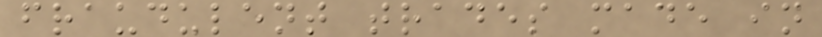fraudulent trades made in
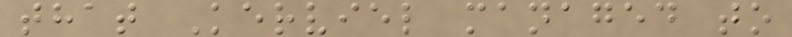that Kerviel managed to
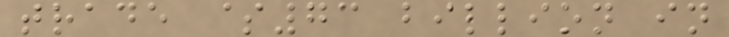trade $73 billion in
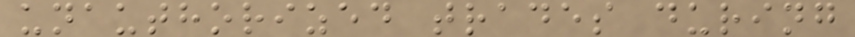unauthorized trades during
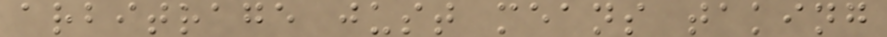arbitrage just means taking
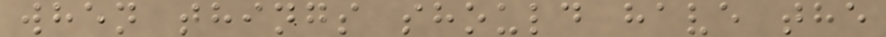when things should have the
